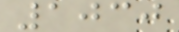1030
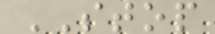STOP
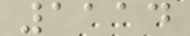1114
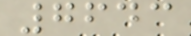7643
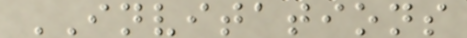INVITATIONS
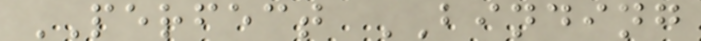PERFECT BINDING
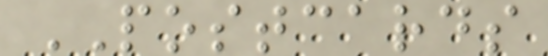POSTCARDS
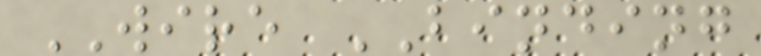WIRE BINDING
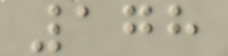178
